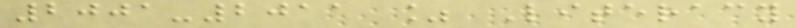2001-2011 % Literacy
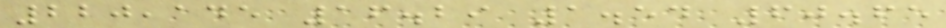220,145 16.29 1.54 60.65
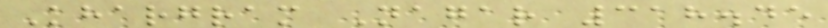Khargram Nagar 318.45
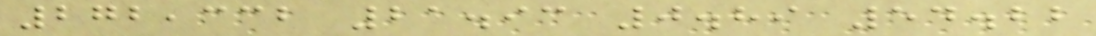272,332 21.93 0.89 54.22
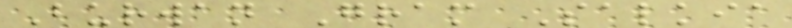Burwan Gram Salkia
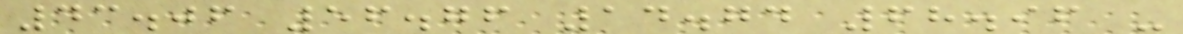43.06 56.76 14.74 68.96 -
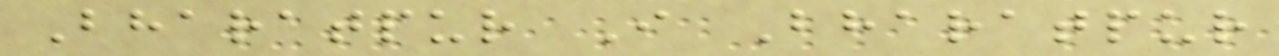Bharatpur I Bharatpur
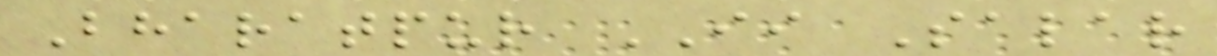Bharatpur II Salar
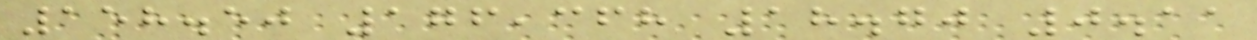158.50 176,368 18.70 0.11
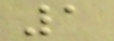1
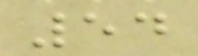54
